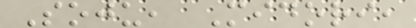Soju, Midori,
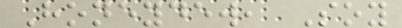Honeydew, Soy
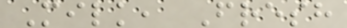Milk, Fresh
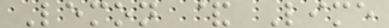Lemon & Lime
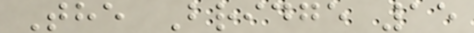The Bridge 15
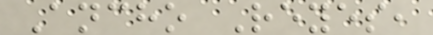Ancho Reyes,
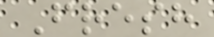Fresh
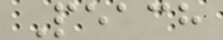Peach
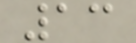13
